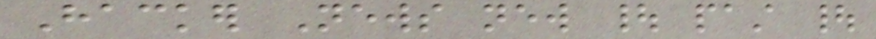Hacker News new | past |
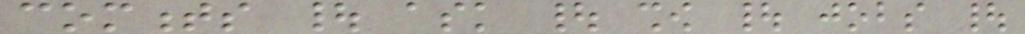comments | ask | show | jobs |
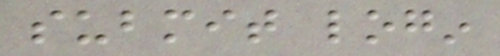submit login
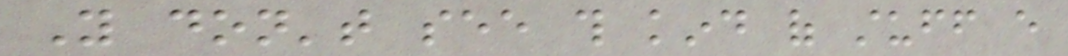You don't see this kind of stuff every
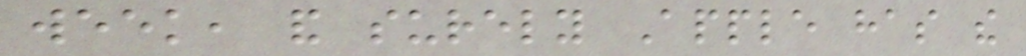week, and surely Apple has the
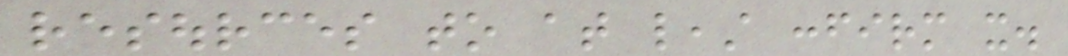resources to at least confirm it.
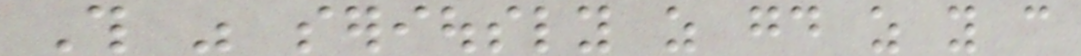This was seriously as good as you can
